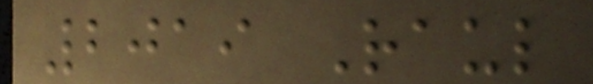2019 Raul
